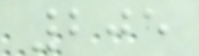205
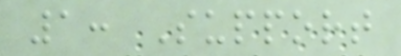1: Support
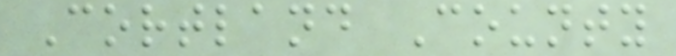Cortland County
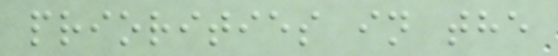priorities in the
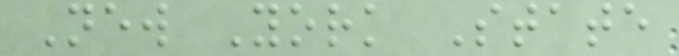New York State
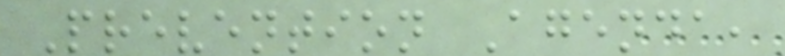Prevention Agenda,
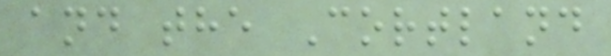and the Cortland
